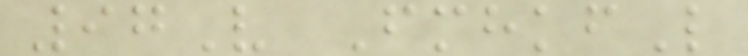97V FmhkfL
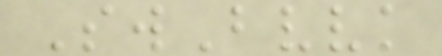SwBvvk
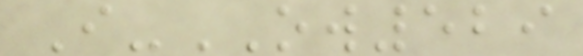I-OW529
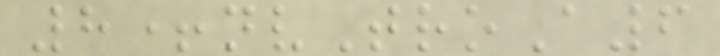8+nvTroA6
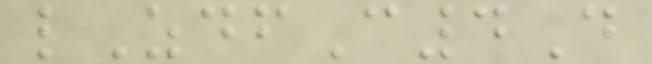lZdfC4D
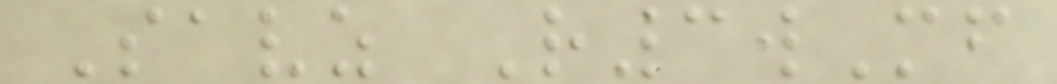Savz R3wMf
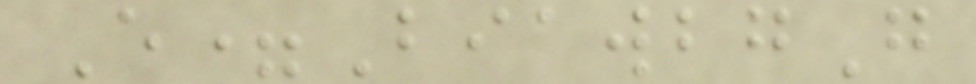E=BiawbgG
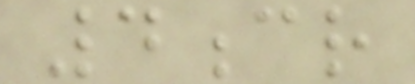4cr
